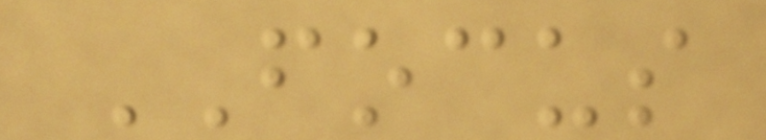FOCUS
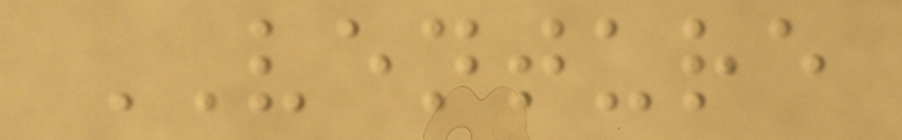VENTURE
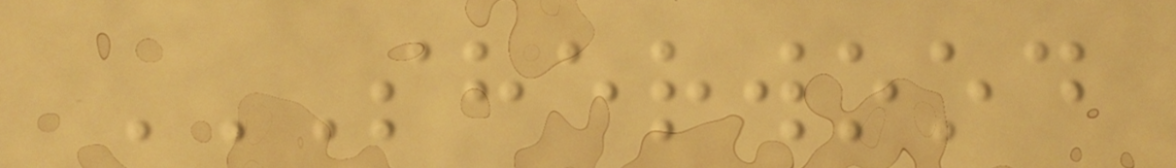SHERWOOD
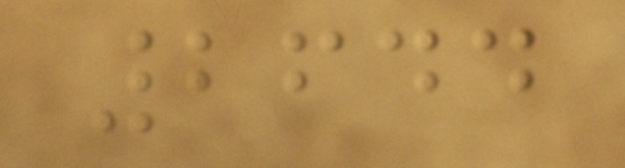2644
